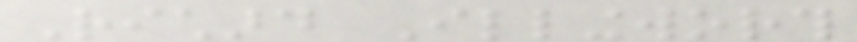Richard Illingworth
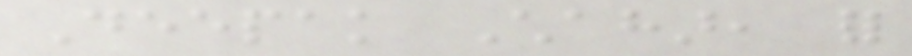Deepak Chahar, for
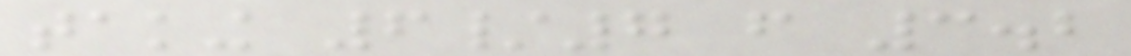taking 6/7 from 3.2
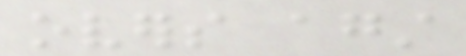overs against
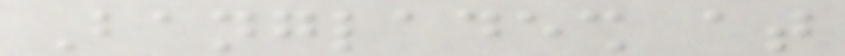Bangladesh at
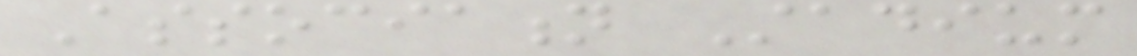Association Stadium
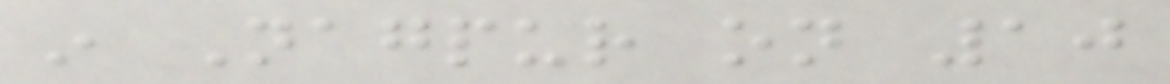in Nagpur on 10
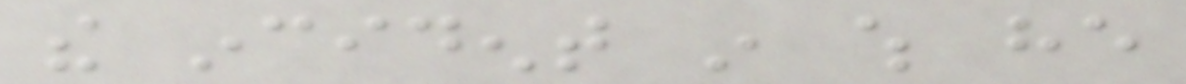the incident in which he
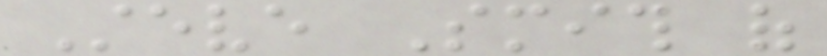Steve Smith of
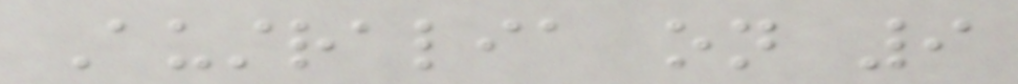Australia on 9
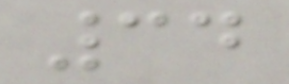34
